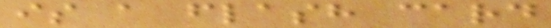is a flash card
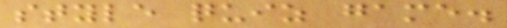style quiz game.
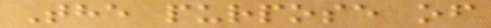The purpose of
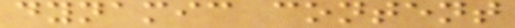dynamic content
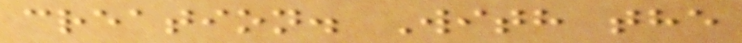creation. With the
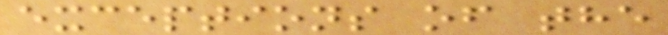exceptions of the
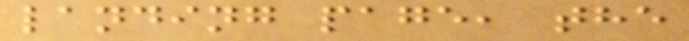landing page, the
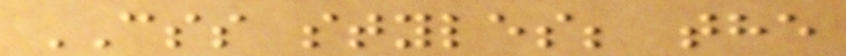CSS styles; the
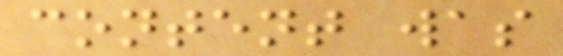content was
